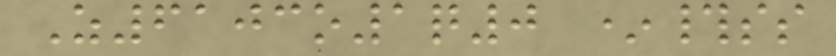Z6103o1q0 *#ss
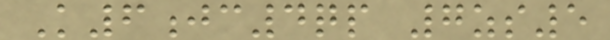K6jc4qp 7zs5
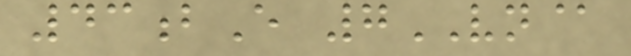43bE 7VN@
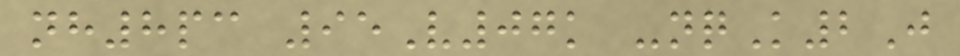nh8pc 95V07k -nqK2J
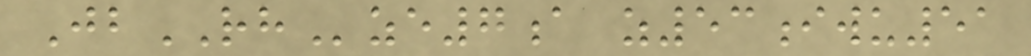JbRHze7a z53iwu51
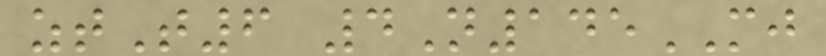ztT6 4N145MJ
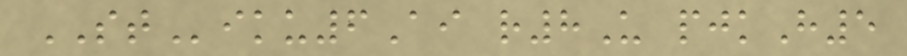STiku6Ai r8U pjkH5
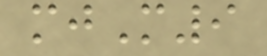mjM9
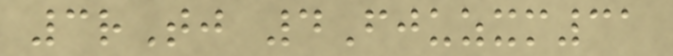3rTj 4Fjuzxm31
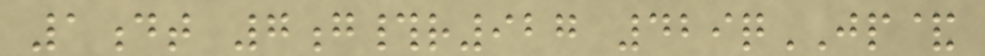1dt 7g#r927 429qJP&
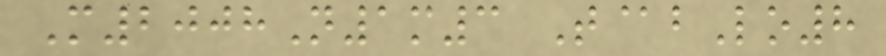M2008N1m3 T@bLo8
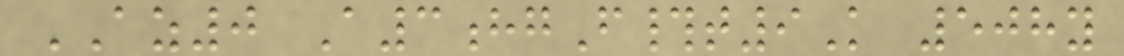AZ0 A3hgF#t9K 508y
